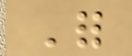For
